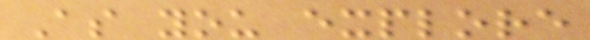As you explore
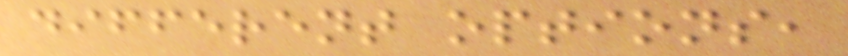different options,
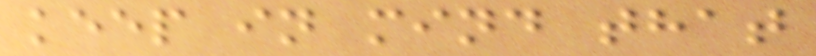keep in mind that
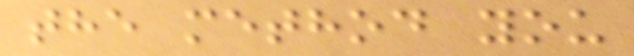the method you
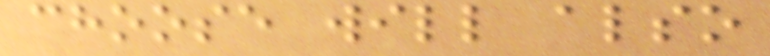choose will also
